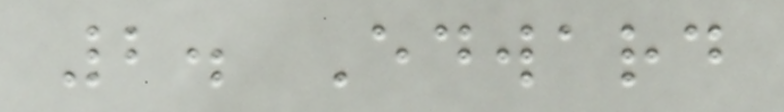2. Edward
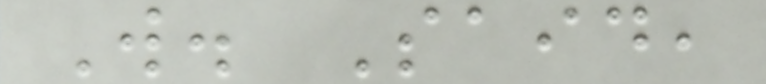W. Said,
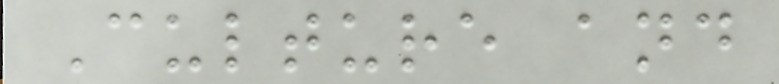Culture and
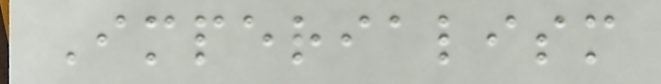Imperialism
